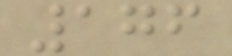176
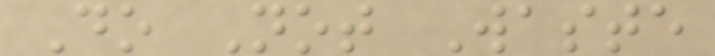Do Not Waste
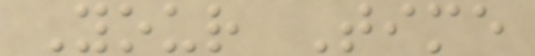Your Time
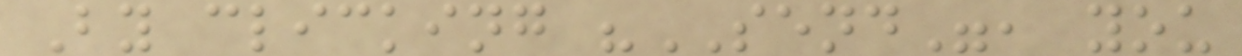By clicking "SEND", you
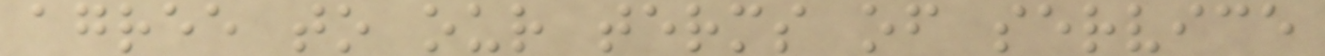agree to our terms of service
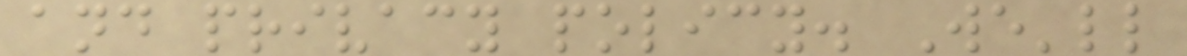and privacy policy. We'll
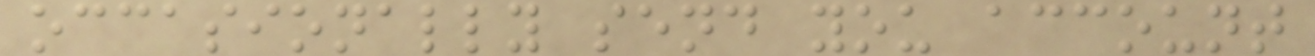occasionally send you account
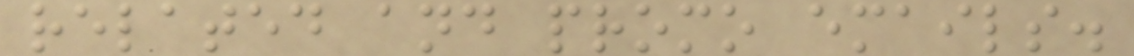related and promo emails.
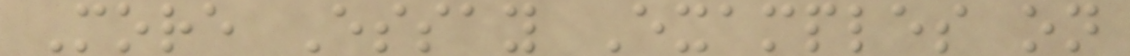More Essay Examples on
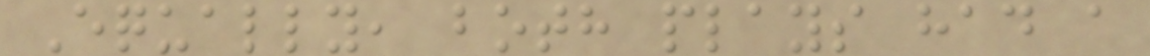Equally, both plays had a
